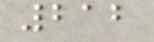212
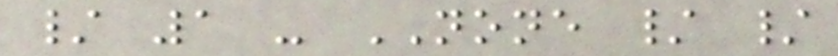/ 1 - NONE / /
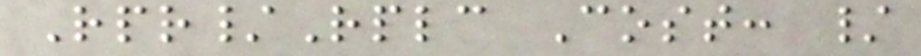Rpr/Rplc Cost: /
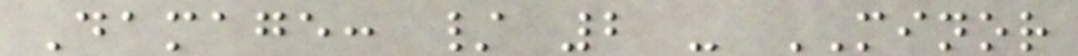Damage: / 2 - MINOR
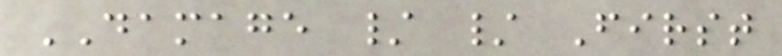DAMAGE / / First
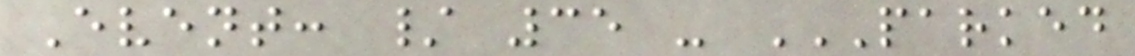Event: / 35 - PARKED
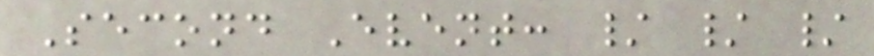Second Event: / / /
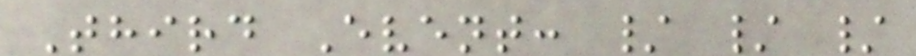Third Event: / / /
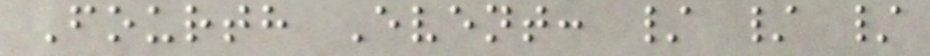Fourth Event: / / /
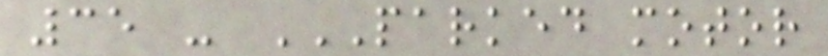35 - PARKED MOTOR
